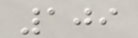109
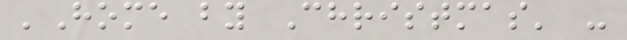'Home by Christmas' -
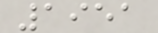1951
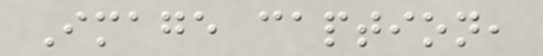Image caption,
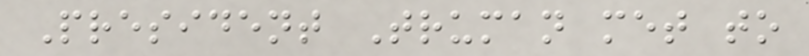President Truman met to
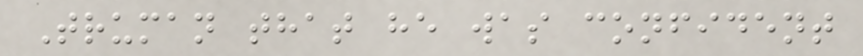Truman that he was confident
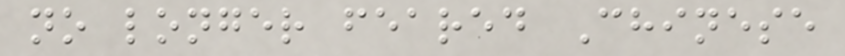no longer feared Chinese
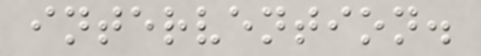intervention.
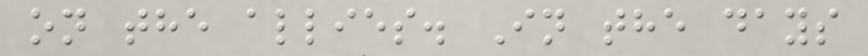on the allies. In the days
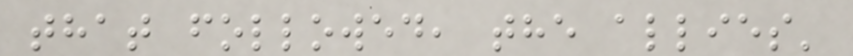that followed, the allies'
